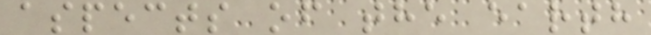aspects of the earth
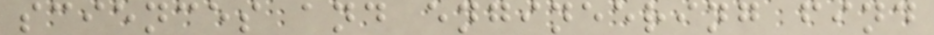sciences and engineering find
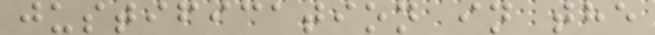justification in the
